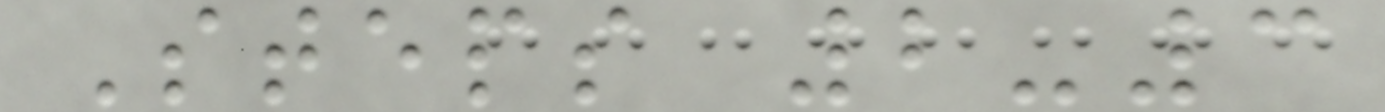Steps 2-3
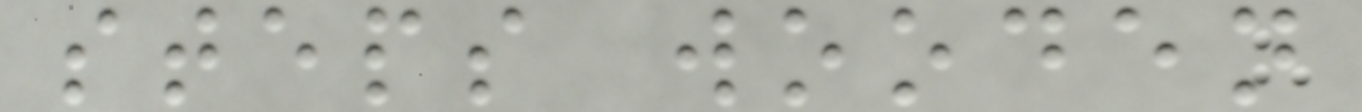steps wooden
